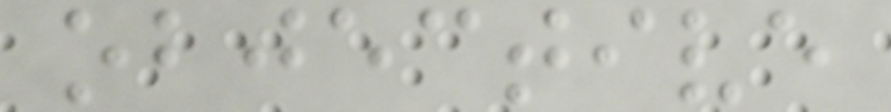objective
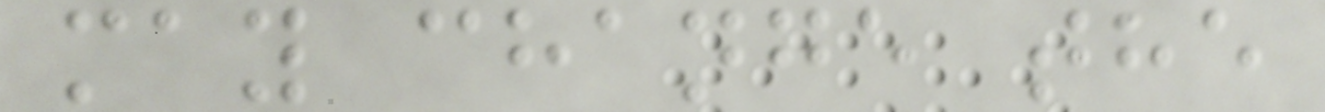may change the
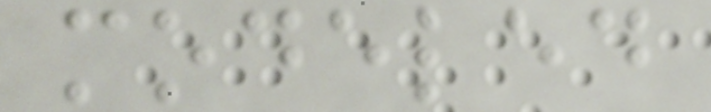modeled
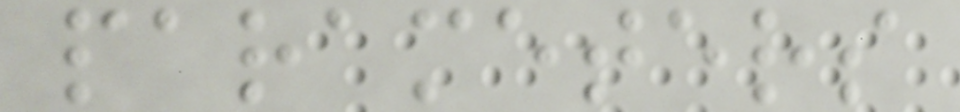parameters
